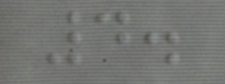4.
